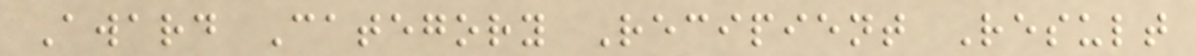Award Category Recipient Result
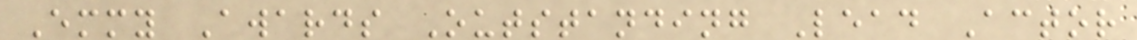Emmy Awards Outstanding Lead Actor
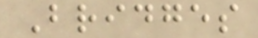Bridges
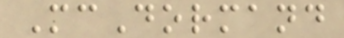McDormand
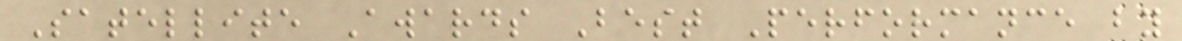Satellite Awards Best Performance by
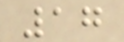17
